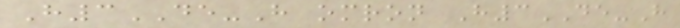H3DE-H omron H3DE-H
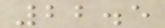22.5
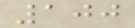100
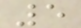5
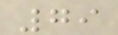79
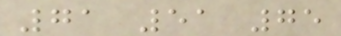71 51 75
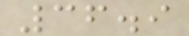36.9
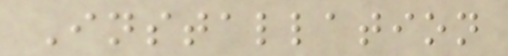Installation
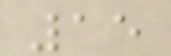15
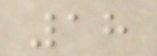18
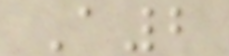A2
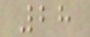28
